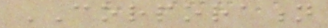CORPORATION
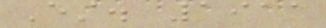Est. 1911
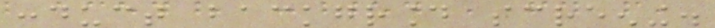conduct background screening.
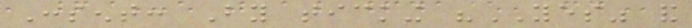Consent: By ticking "YES" and
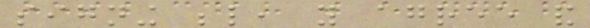signing below, you agree and
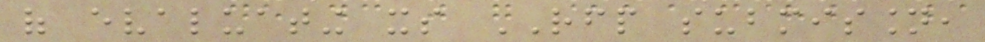of evaluating its RFP submission,
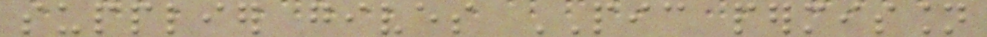supplier gives PIC permission
